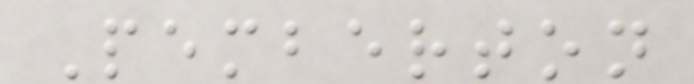Pemberton
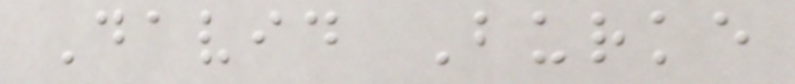David Burke
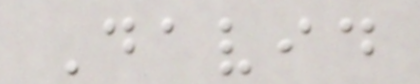David
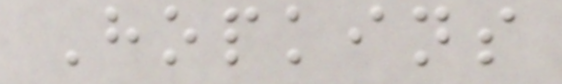Hopkins
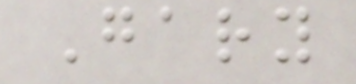Gary
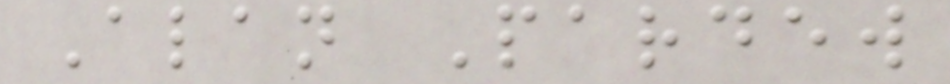Alan Pardew
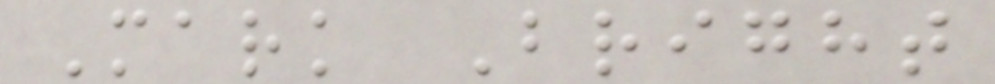Mark Bright
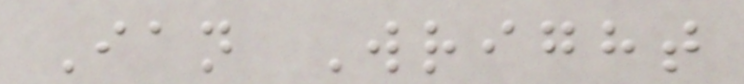Ian Wright
